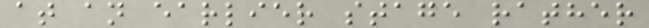at an earlier stage rather
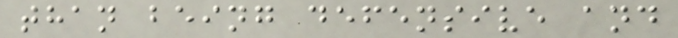than being defensive and
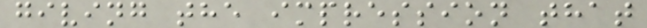giving the impression that
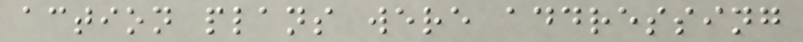action plans were addressing
